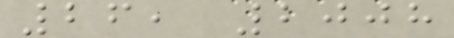26, 2008
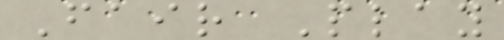Fair Play
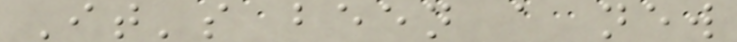It's been a new
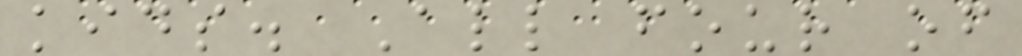kids. All four of
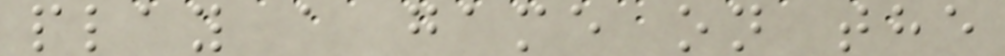play a game on the
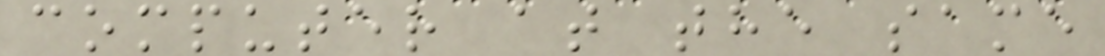computer at the same
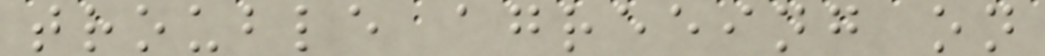trouble agreeing on
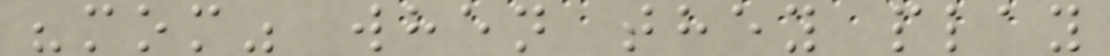"mom" when they play
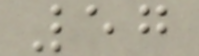57
